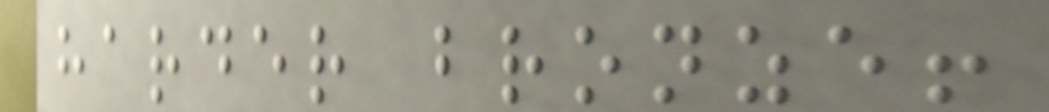harder bronze!
